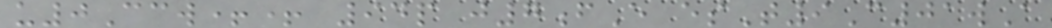u0Ccw++ 94p j7fE esT9C01wA
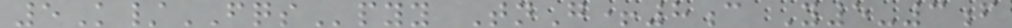5K/FQSpyy TnG+8c Y5-3f
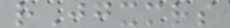rJgxmrs
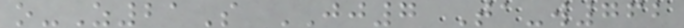o-Z21S JJ7 Ta-w762
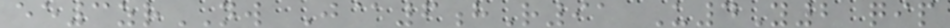ee3zrNW J@6hR91 U4Y2 qip
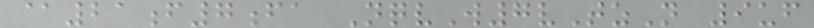@21f7fa NqvW7vTzN 9uf
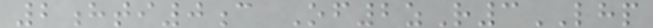2hti0c Of2zR3LHP
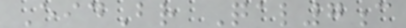EidBr Qal7c
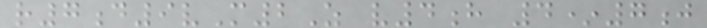r7d9vM2Z v4h 4*7j
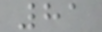81
